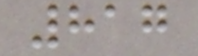817
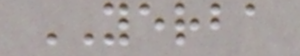YERBA
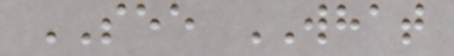SEE WHAT
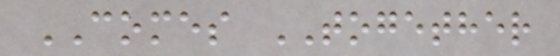COMES TOGETHER
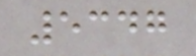5347
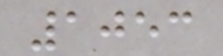1053
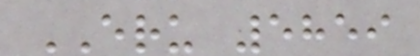ERU 5859
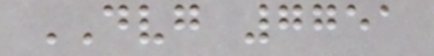DVG 7751
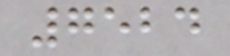7524
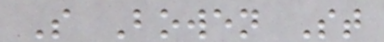S Bowen St
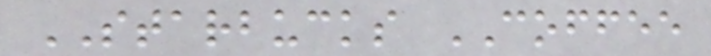STARBUCKS COFFEE
